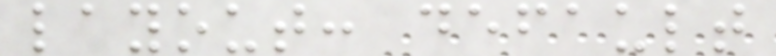layout: default
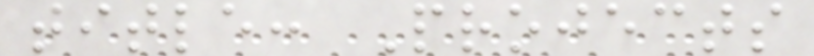title: Projects
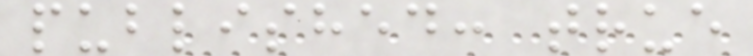published: true
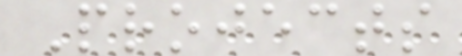Projects
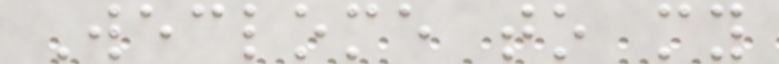Weclome to my
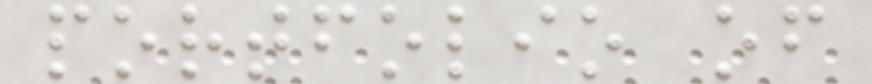portfolio of
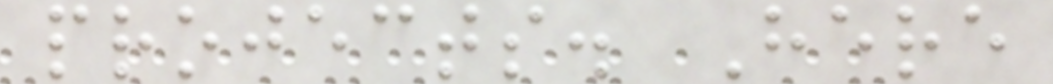projects. Here
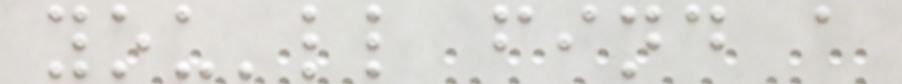you'll find a
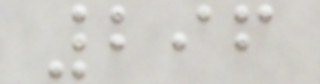296
